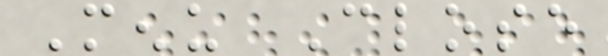Menu Close
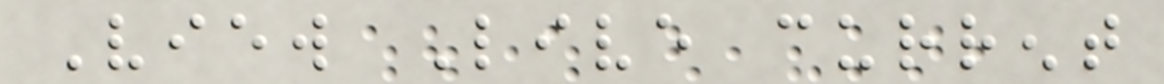View Live current
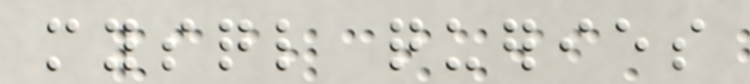mysql queries
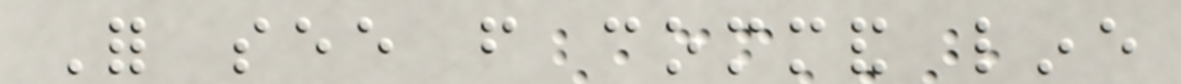For see from command line
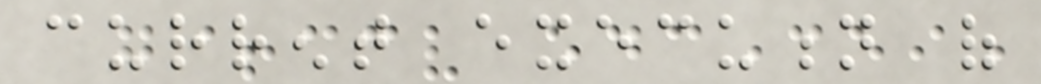current execution of
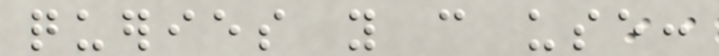queries you can use:
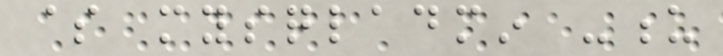$ mysqladmin -u
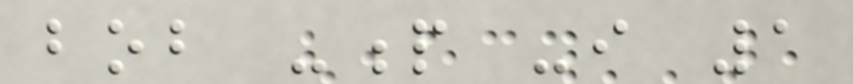bob -p -i 1
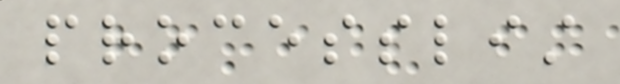processlist
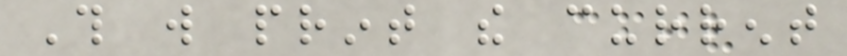This will print the current
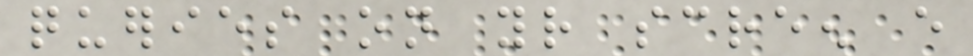queries on your screen every
